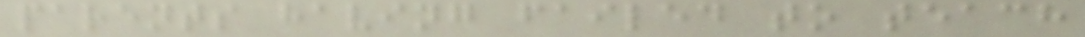parents having failed to teach
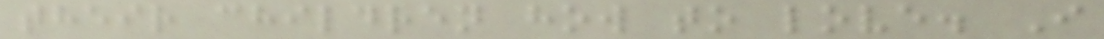their children how to love. I
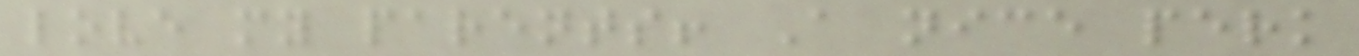love my parents! A nice perk
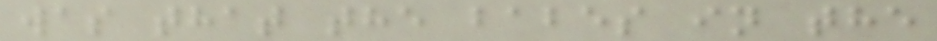was that the babes in the
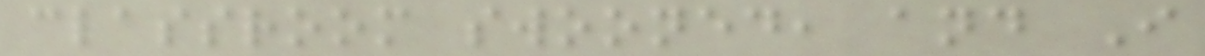classroom swooned, and I
